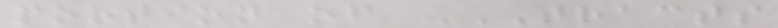portion of TRACTS
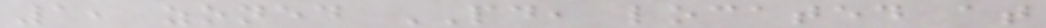1, zoned PD, located at
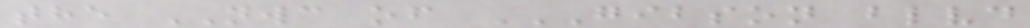the NWC of GIBSON BLVD
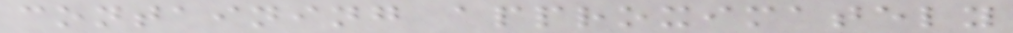containing approximately
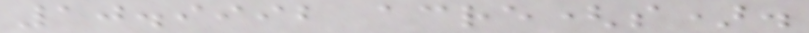10.9992 acre(s).
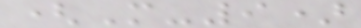(M-9)
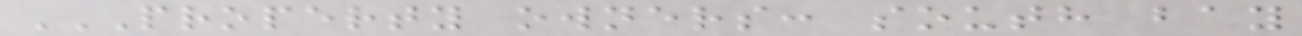PROPERTY OWNERS: SOUTH BAY
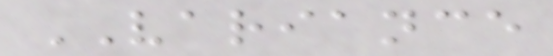VARIANCE
